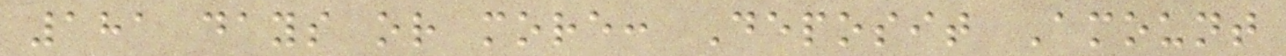181 days or more: Deposit Amount
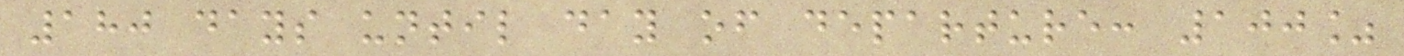180 days until day of departure: 100%
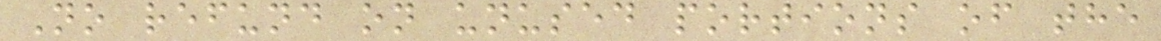No refund on unused portions of the
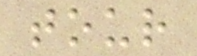tour
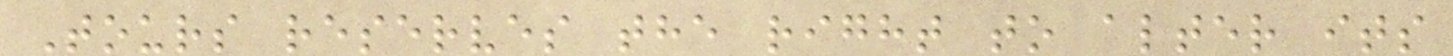Tours reserves the right to alter its
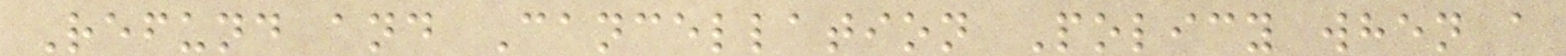Refund and Cancellation Policy when a
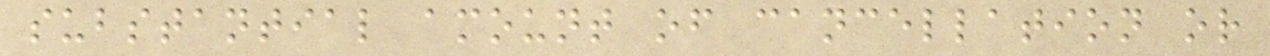substantial amount of cancellation or
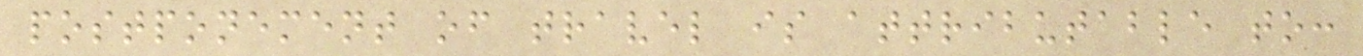postponement of travel is attributable to:
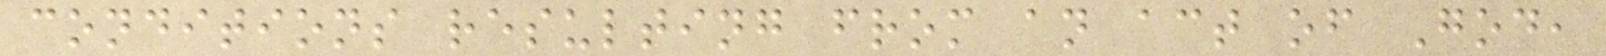conditions resulting from an act of God,
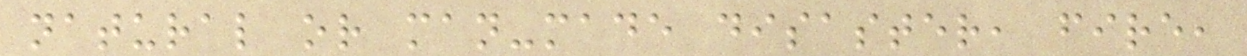natural or man-made disaster, fire,
